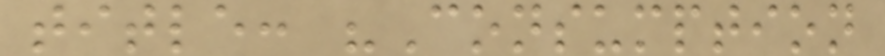title: "Consumption
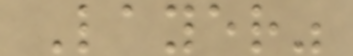Layer"
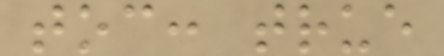toc: true
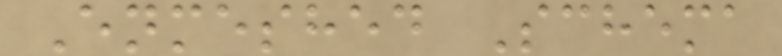Enmeshed Schema
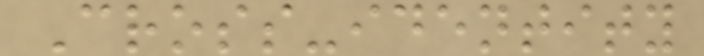Cross-identity
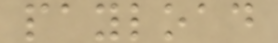payload
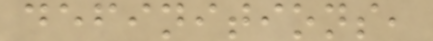definitions,
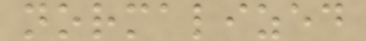normalized
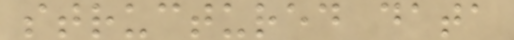structured data
